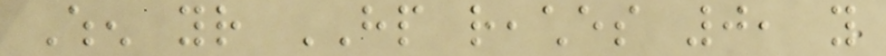When your HP reaches 0, you
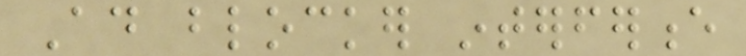Ad blocker interference
